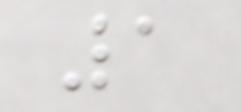1
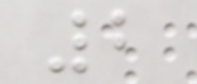2
